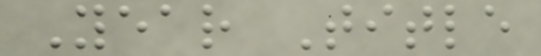Year Title
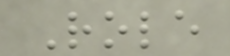Role
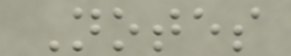Notes
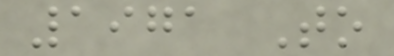1971 To
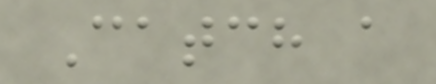Catch a
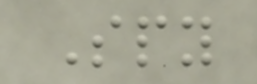Spy
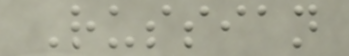Russian
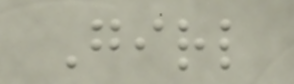Girl
